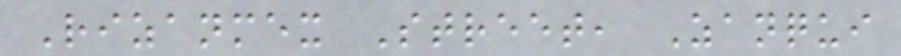Rizanmex Street, Zanqui
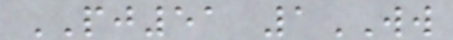PJ51 1WW
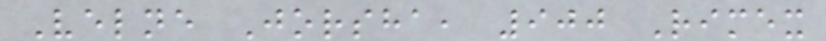Velne Jorsha, 900 Rimex
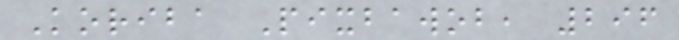Koriba Pixbawob, 296
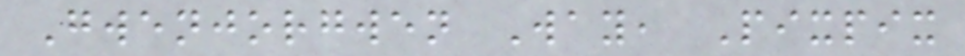Gwenjorgwen Way, Pixpix
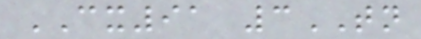CX91 3TN
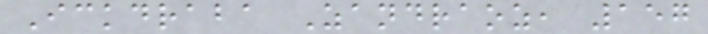Ickdraba Zandraoz, 157
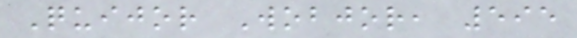Quijor Wobjor, 595
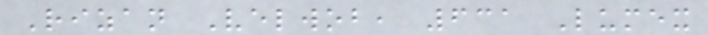Rizan Velwob, 631 Lumex
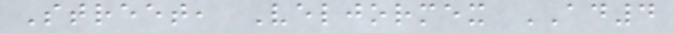Street, Veljormex AD4
